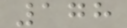178
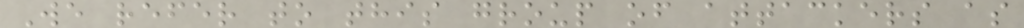We refer to this group of attackers as
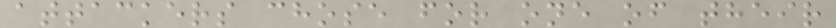attackers chose for one of their
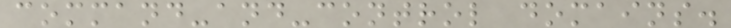command-and-control domains.
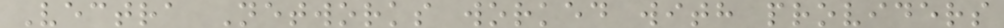Vectra Networks worked with providers
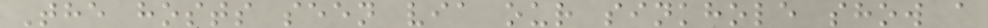The hosts seen via our sinkhole show a
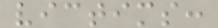victims:
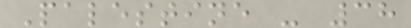Palestine - 38
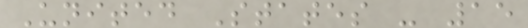United States - 15
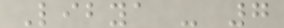Libya - 7
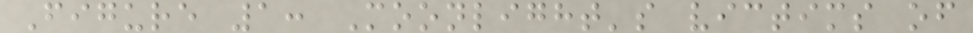Figure 1: Moonlight's victims of
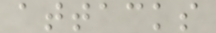attacks
